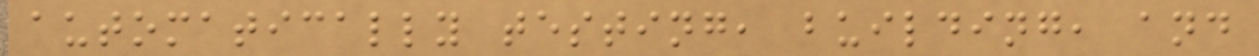automatically testing, building, and
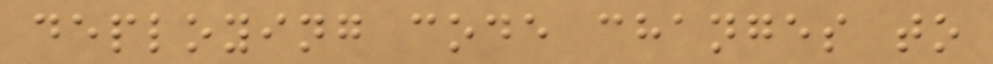deploying code changes to
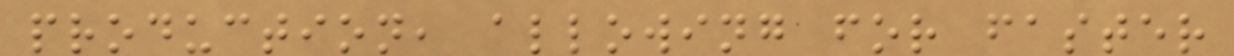production, allowing for faster
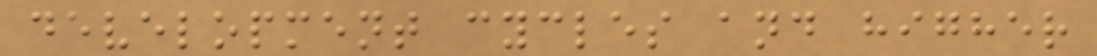development cycles and higher
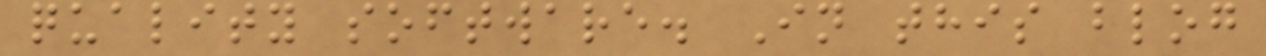quality software. In this blog
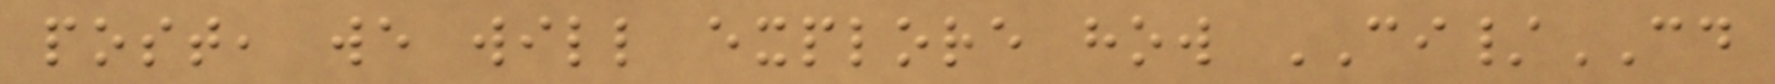post, we will explore how CI/CD
